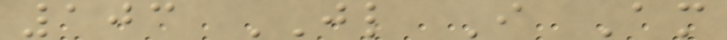103 JL I Am
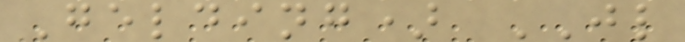Gelding) JL
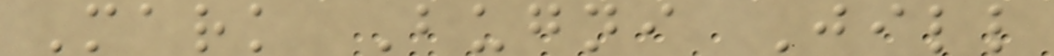Mark Bugni Jill
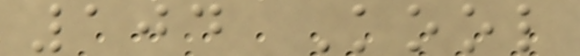104 Kool
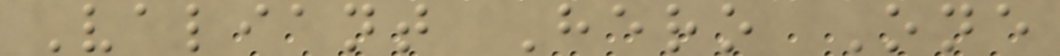Valiant Hero One
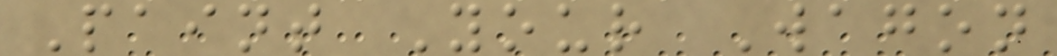Paint Your Wagon
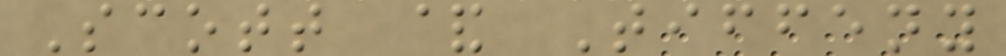Scott & Tiffeny
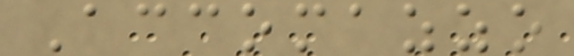Accomazzo
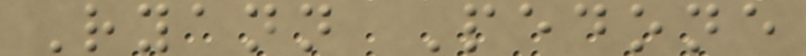Ryann Pedone
